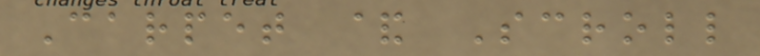Carpet & Scroll
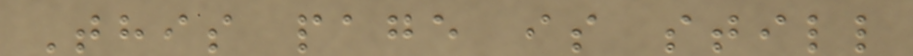This page is still
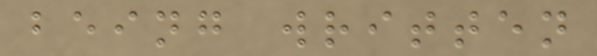being written
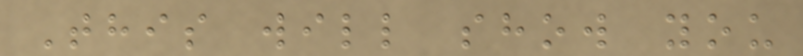This will show you
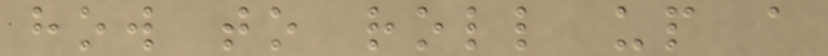how to roll up a
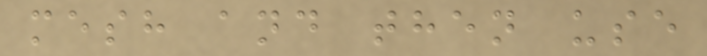mesh and then use
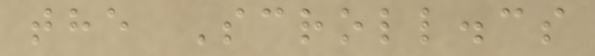the Scroll.cs
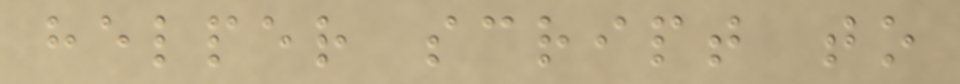helper script to
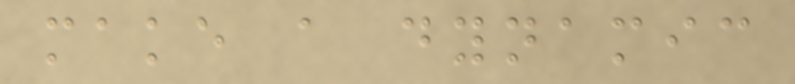make a dynamic
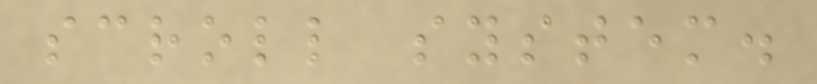scroll system.
